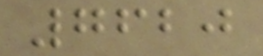7620
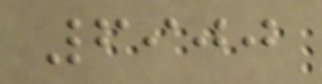6900
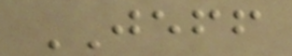JEFF
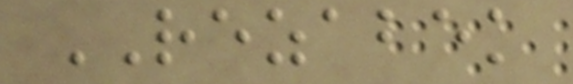REZABEK
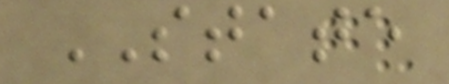STATE
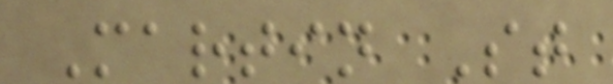Martin St
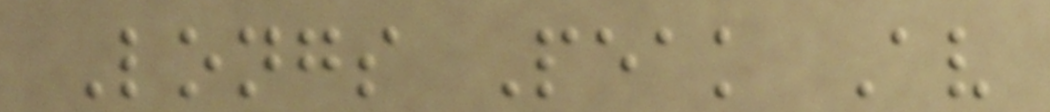Longs Peak Av
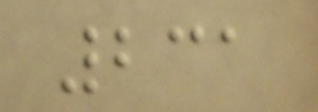231
